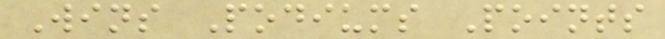Wins Podiums Points
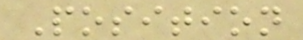Position
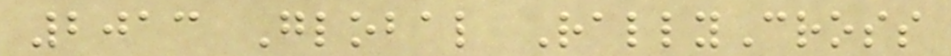2013 Global RallyCross
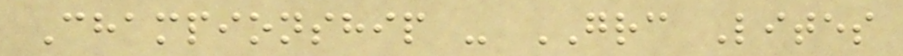Championship - GRC Lites
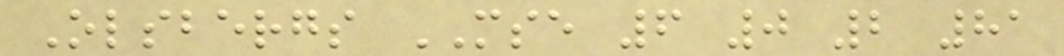Olsbergs MSE 6 0 2 81
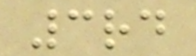3rd
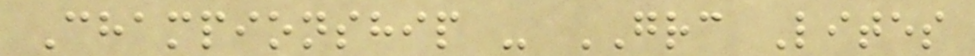Championship - GRC Lites
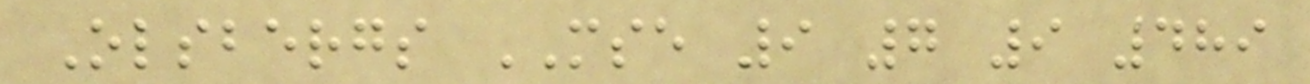Olsbergs MSE 9 7 9 489
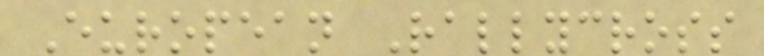European Rallycross
